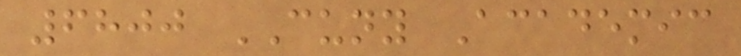6800 CUNY Academic
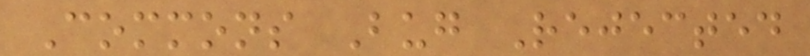Commons Bug Rejected
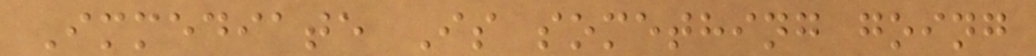Immediate Is something going
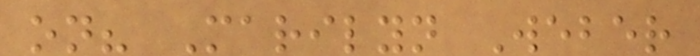on? Marilyn Weber
